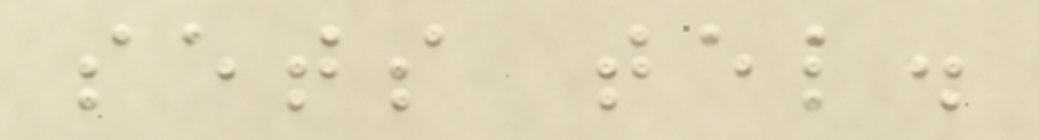sets tel.
